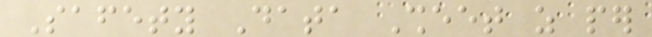Safety Data Sheet as per
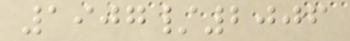1907/2006
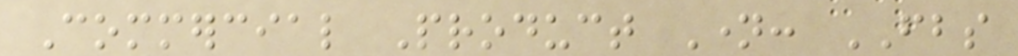Commercial Product Name: FBS
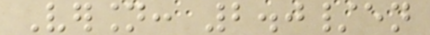Version: 2.0/en
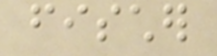fischer
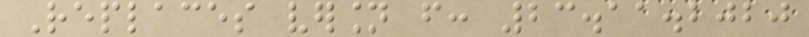Replaces version from: 23.11.2020
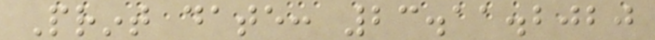Print date: 23.11.2020
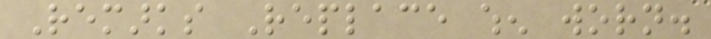Remarks Replace when worn.
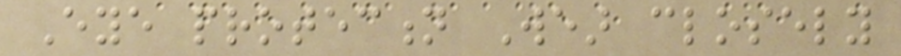Eye protection Wear closely
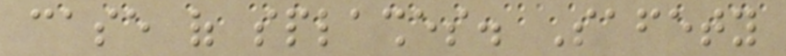case of splashes. Safety
